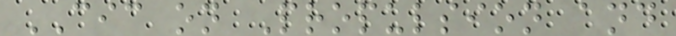CIC on Propulsion and
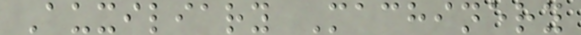Auxiliary Machinery
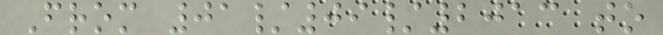From 01/09/2013 to
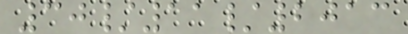30/11/2013
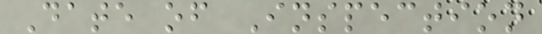Date of Inspection
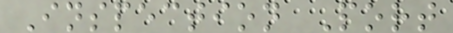Inspection Port
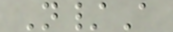N/A
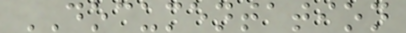DOCUMENTATION
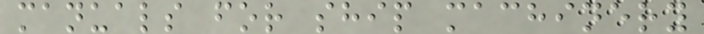manuals for ship machinery
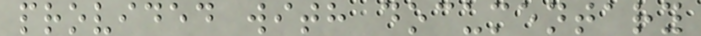provided with documentary
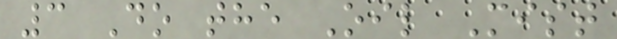3 Do the Oil Mist
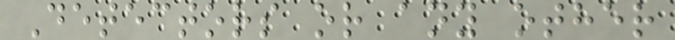Detectors or any other
